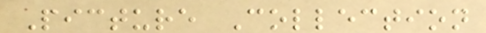Picture Collection
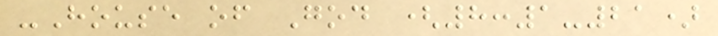-House of God (8:1-21)
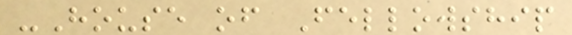-House of Fellowship
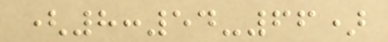(8:54-66)
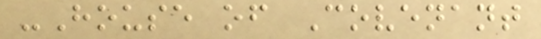-House of Covenant
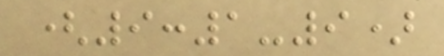(9:1-9)
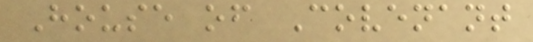House of Covenant
